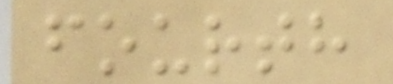fourth
